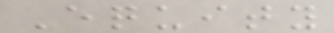Equity
